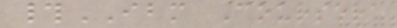#IBM Coursera
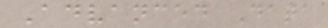Advanced Data
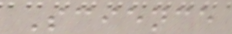Science
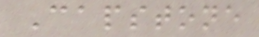Capstone
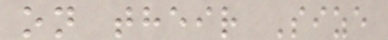on their Size
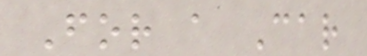For a Car
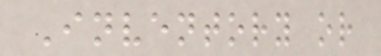Inventory or
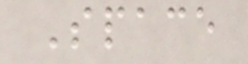Space
